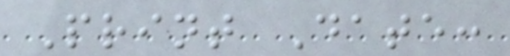Print Date:
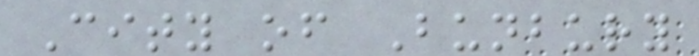City of Bunbury
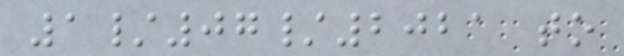1/07/2021 to
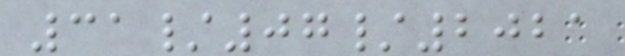31/07/2021
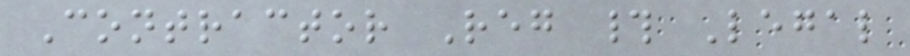Contractor Reg # Legal
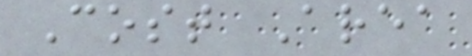Cost Area
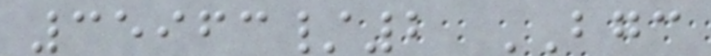35963/2 BGC
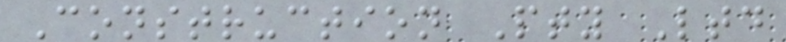Construction Pty Ltd
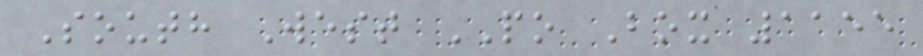South West PO Box 1155
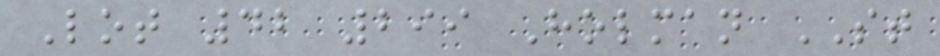Lot 42 299 Holman ST
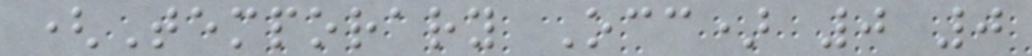(Temporary Occ) 0 0
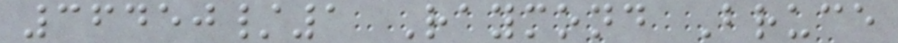36450/1 Raymond Bruce
